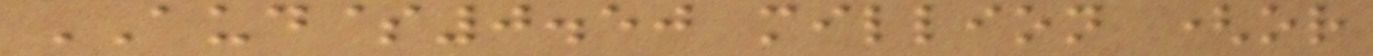AUD$0.50 million (or
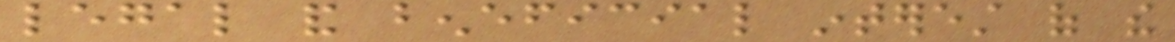legal and beneficial interest of the
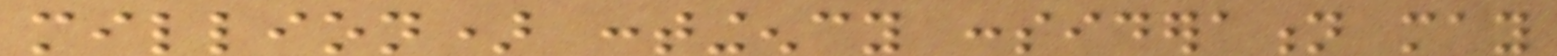million) contingency consideration may
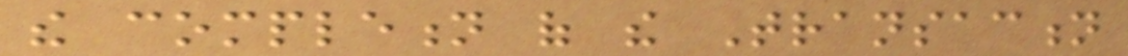the completion of the Transaction
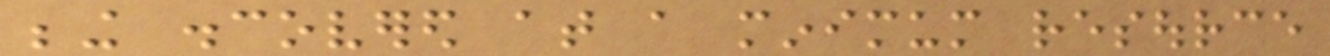being discovered at a minimum resource
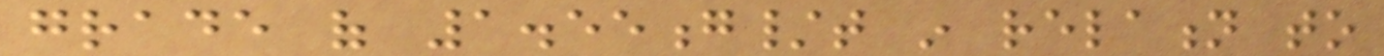grade of 1.55g/t in relation to
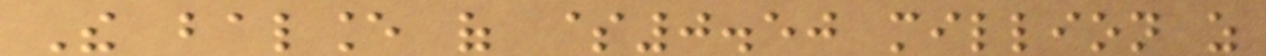The balance of $0.50 million as
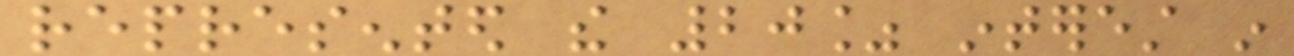represented the 20% interest in
